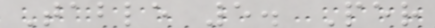Table 5. Per
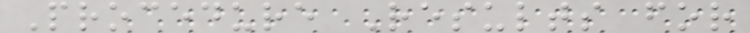Procedure Results for
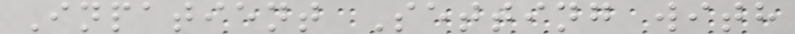Inpatient Setting with
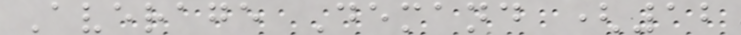Average Demand (12
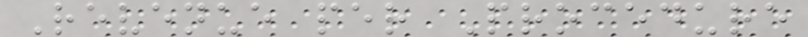Revenue per Procedure
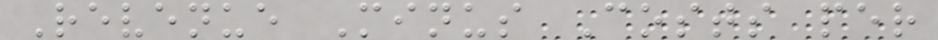Revenue Minus Costs per
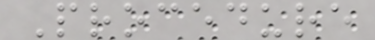Procedure
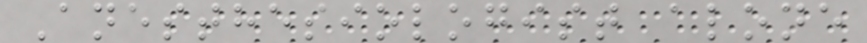Anesthesiologist alone
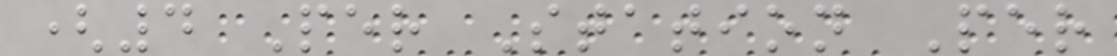(4 Per Station Per
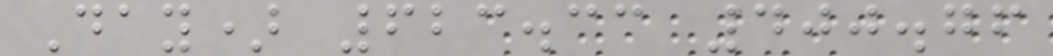Day) 623.33 400.76
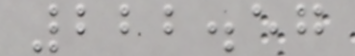222.57
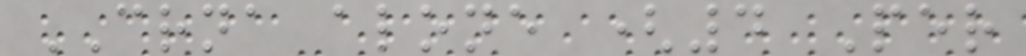CRNA alone (4 Per
